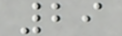29
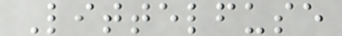Littelfuse
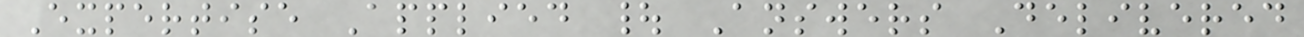Expertise Applied | Answers Delivered
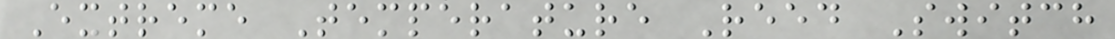Extreme Temperature Reed Switch
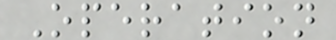Operation
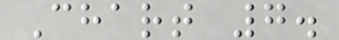Chart 7.
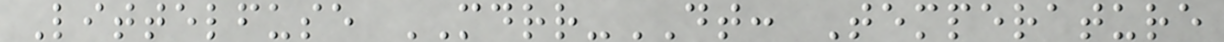Littelfuse MDRR-DT: Temperature
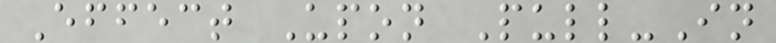Effect Upon Pull-In
